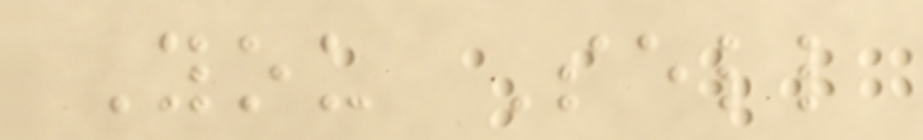You Sell
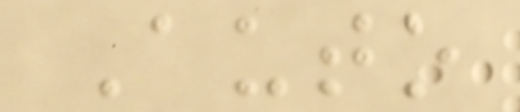Auto
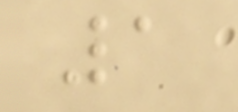1
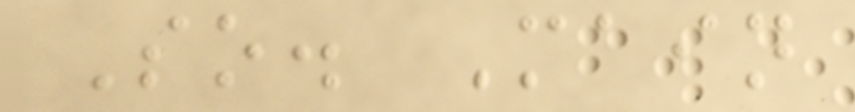So. Main
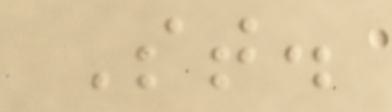St.
